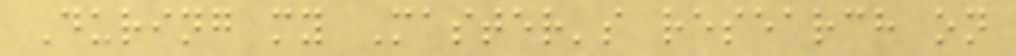During my Master's research on
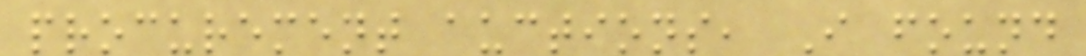procurement auctions, I found
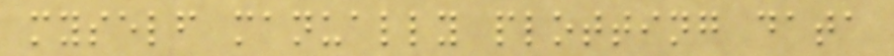myself manually plotting data
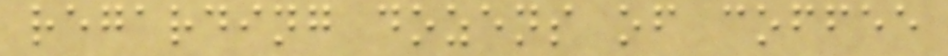regarding dozens of coffee
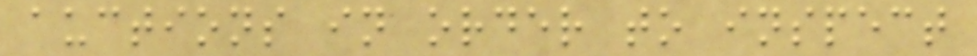auctions in order to inspect
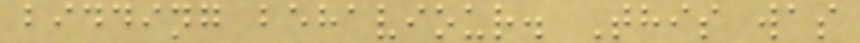bidding behaviour. This was
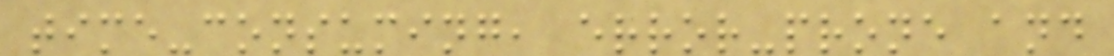time-consuming, error-prone and
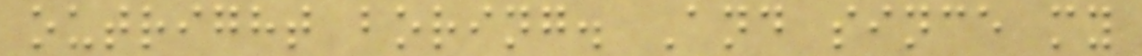outright boring. And since my
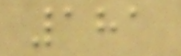181
